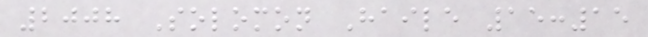2008 Solomon Haile 15:15
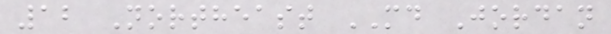12 Northeast MD Jordan
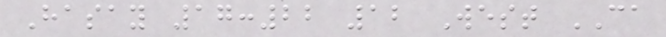Hasay 17:22 12 West CA
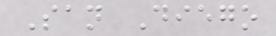San Diego
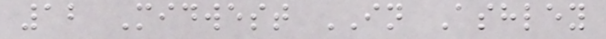12 Midwest IN Ashley
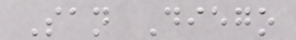San Diego
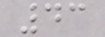43
